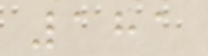181
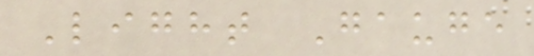Light Gauge
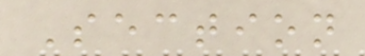Section
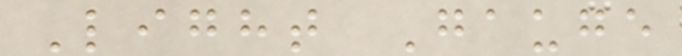Light Gauge
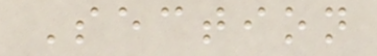Section
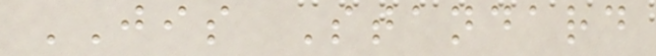JIS Standard
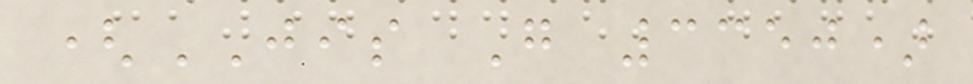(JIS G 3350)
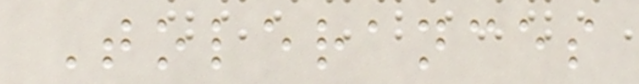Tolerances
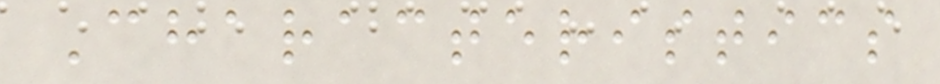Characteristics
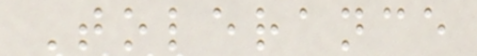Tolerance
